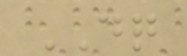DQ
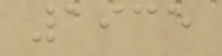1935
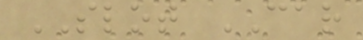SLOT CAR
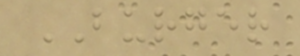BURGER
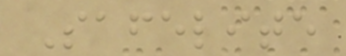Safelite
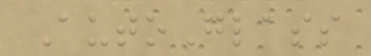AutoGlass
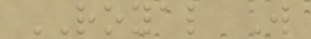ROYAL W
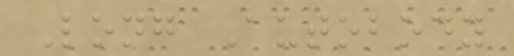Long Autobody
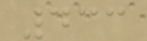433
